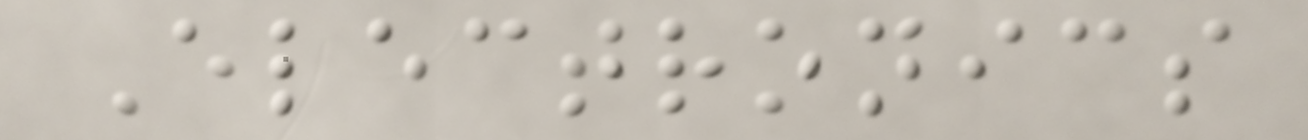Electronics
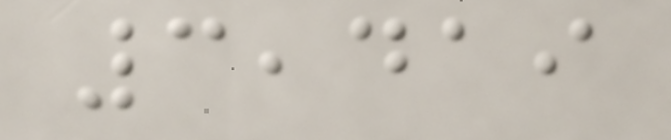3,419
